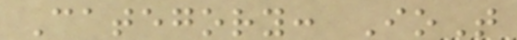Category: IoT
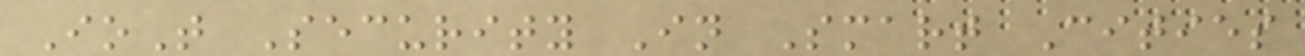IoT Security In Smart Cities
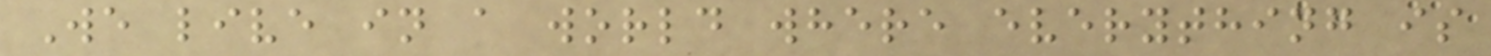We live in a world where everything is
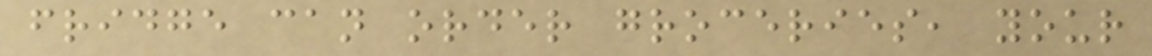fridge can order groceries, your
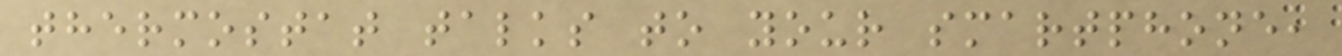thermostat talks to your smartphone,
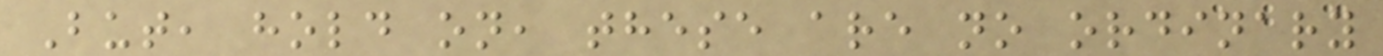But, hold on, these are no ordinary
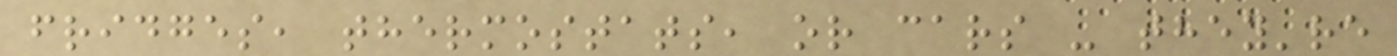fridges, thermostats, or cars - they're
